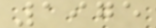1975
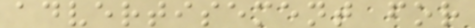advertisement for
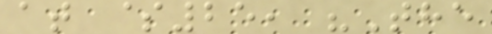at $25, "The
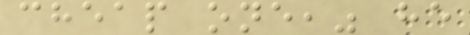cheap one," he
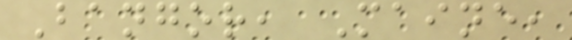Bangor, Maine,
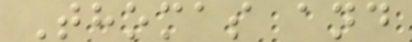Thomas and
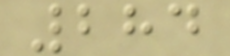284
